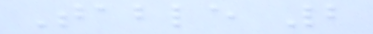Table 2
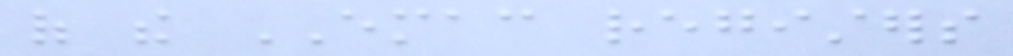of the EMAC registers
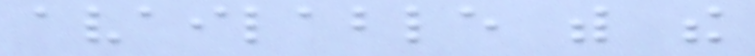available with the
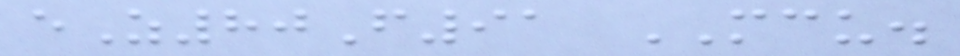eZ80F91 MCU.
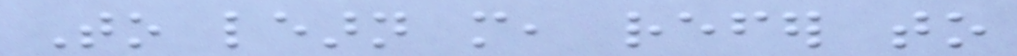To learn more, refer to
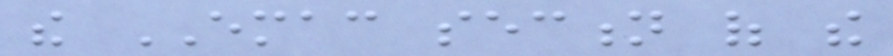the EMAC section of the
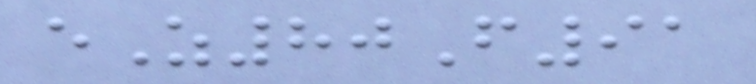eZ80F91
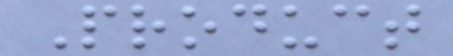Product
